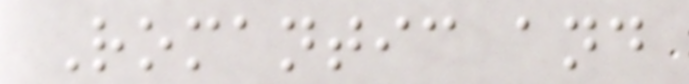Romantic and
